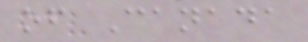of Canada
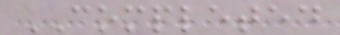COMPLETED
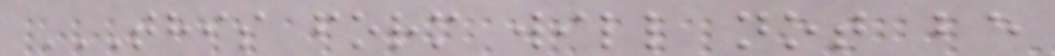THIS FORM WILL NOT BE
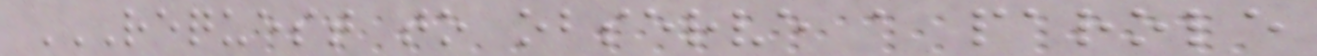REQUEST TO OBSERVE A PAROLE
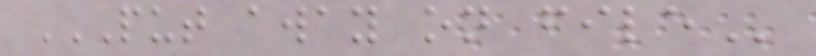PUT AWAY ON FILE
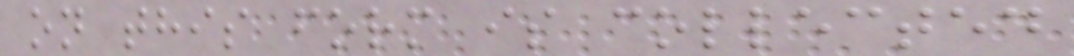on this form is collected
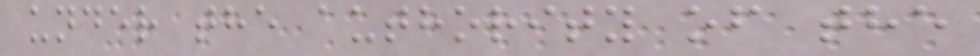under the authority of the
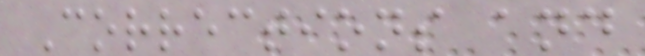Corrections and
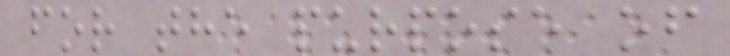for the purpose of
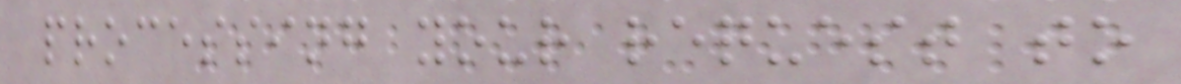processing your request to
